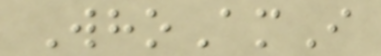WhoAmI
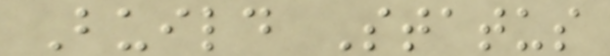Build Status
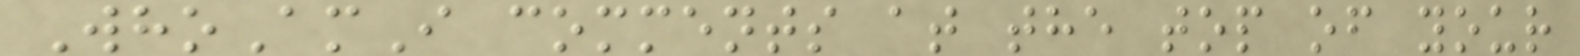WhoAmI comments at the top of your
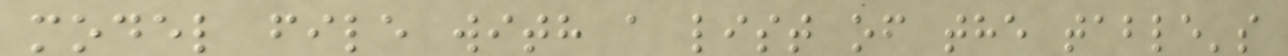model file with a list of the table's
